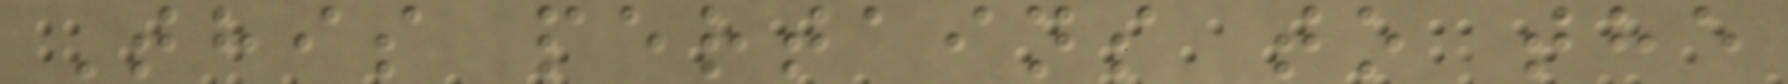This pertains to the
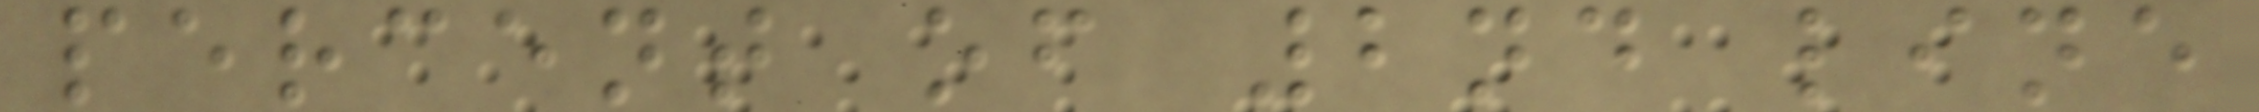percent of 2nd line
